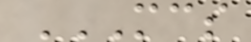MCS
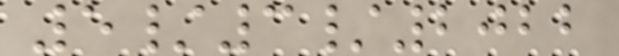5/3/2022
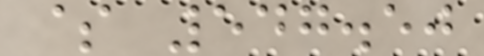$ 547.50
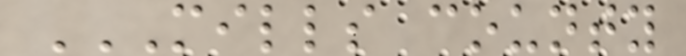MILLS COUNTY
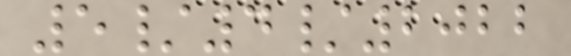5/4/2022
